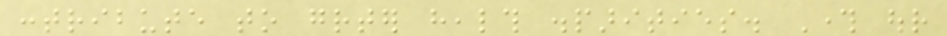contribute to greater health disparities. Through our
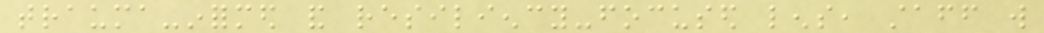trauma-informed and resiliency-focused lens, staff will
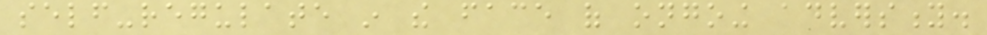self-regulate in the face of ongoing adversity.
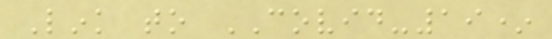Link to COVID-19*
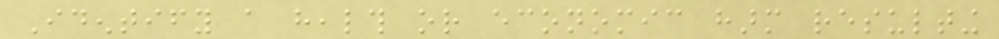Identify a health or economic harm resulting
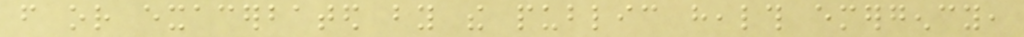from or exacerbated by the public health emergency,
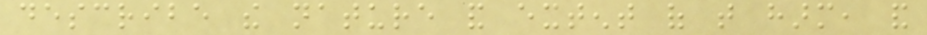describe the nature and extent of that harm, and
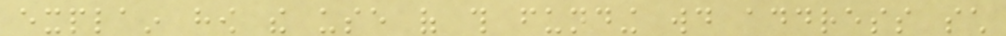explain how the use of this funding would address such
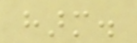harm.
